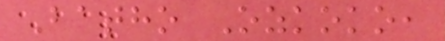Batho Ozkoko,
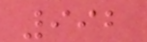992
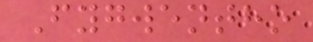Fygwentho
